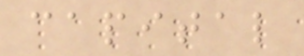capital
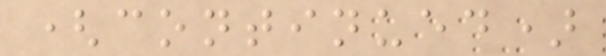(continued)
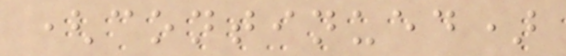(continued)
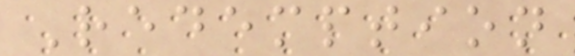Redemption
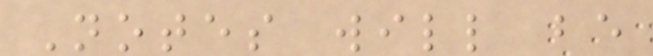Notes will be
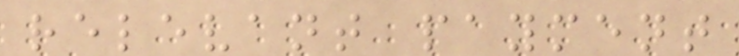relevant payment
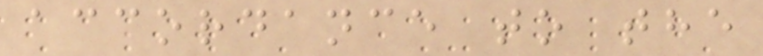accordance to the
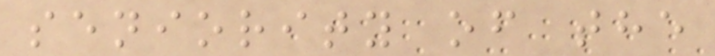seniority of the
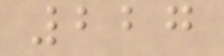227
